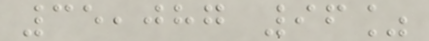35,087 96%
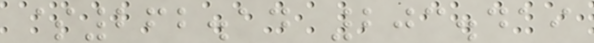$262.14 203.419
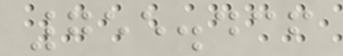755.436
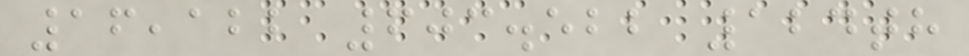16,122 603.522 124th
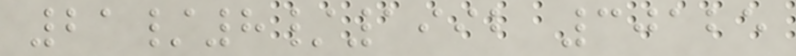21/8/1992 30125
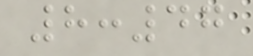8:47
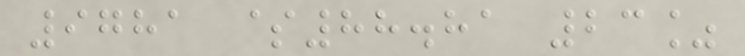9781 $88.81 23%
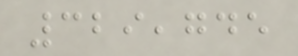329,745
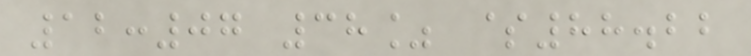12:07 38% $88.22
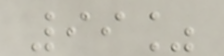99%
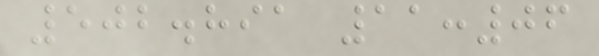502.891 11:06
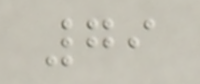79
